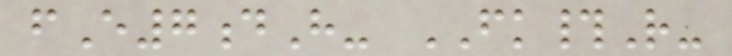fE7dH- FK#R-
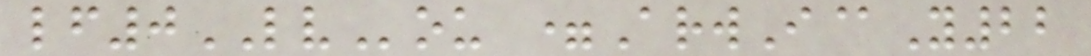lf0LVou =ArwI@Y22
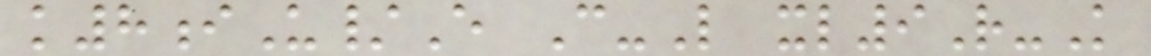k8iU/E C-L xl9R-K
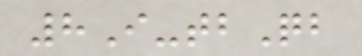8I-tbQb
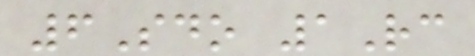6Sdo 1Rc
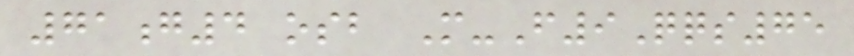71g4 osb M-F9Qqs75
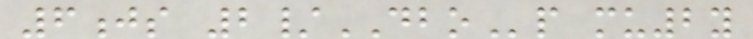6js 2/DBOp mu2y
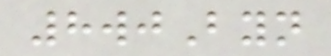8wjByn
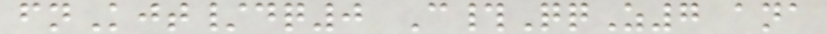fnKjt/dq0 C#QqZ7 ana
